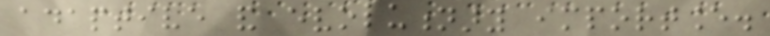adaptive and evolutionary importance.
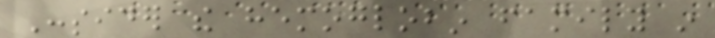Consider the hemoglobin family in
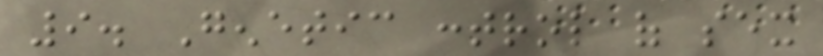9. Genetic control of sex
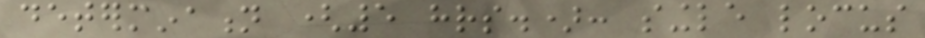determination (5 hrs.): single locus
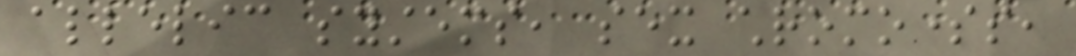allelic systems, sex chromosomes,
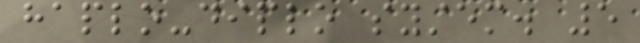haplo-diplo system. 5
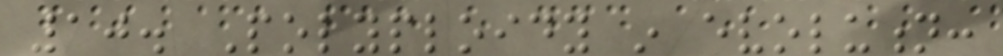10. Polyploidy in evolution:
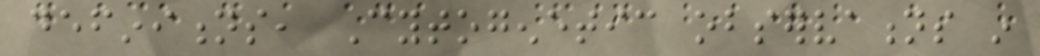definitions, Cytogenetic observations in
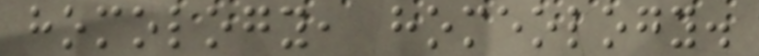homology, homeology.
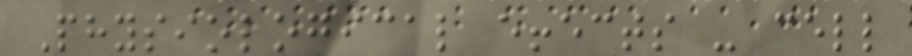Physiological effects - cell
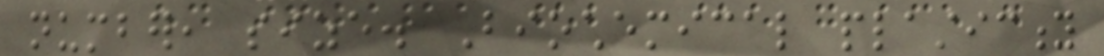number, size. Biochemical plasticity
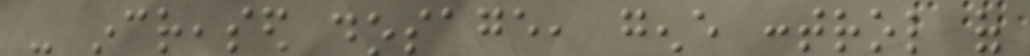- increased dosage, gene control of
